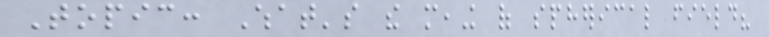Topic: What's the meaing of spherical field?
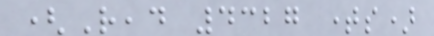(Read 4327 times)
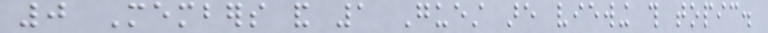0 Members and 1 Guest are viewing this topic.
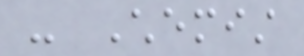- Chemist
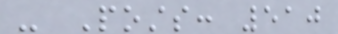- Posts: 510
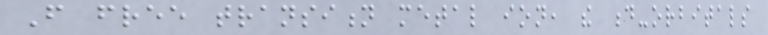From free transition metal ion, the d-orbitals
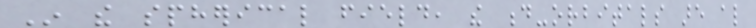In the spherical field, the d-orbitals are also
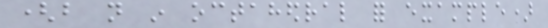(but not in octahedral for example)
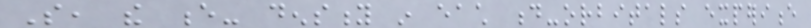So, the e- density in each d-orbitals experience
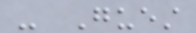- Guest
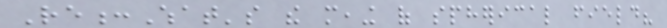Re:What's the meaing of spherical field?
